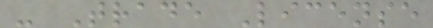- Trade License
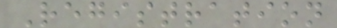Registration
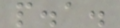p.a.
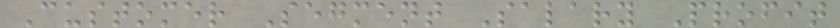Customer Segment Salary Profit
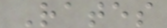Rates
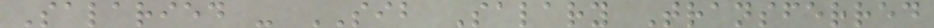Salaried - SIB Salary Transferred
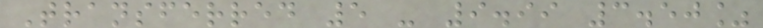Transferred 5 - 9.99 3.50%
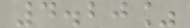4.20%
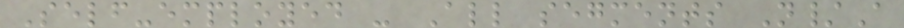Self-employed - All segments N/A
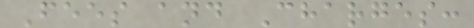Fees and Charges:
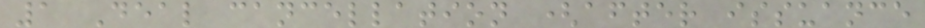1 Deal cancellation (after issuance
